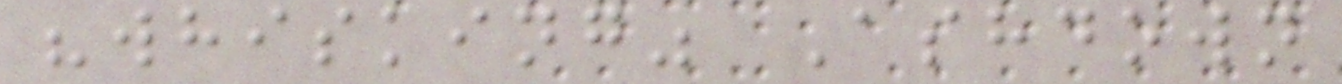"whisking" Ashdown
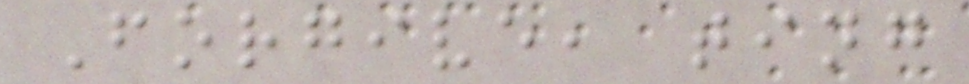Forgive, ting
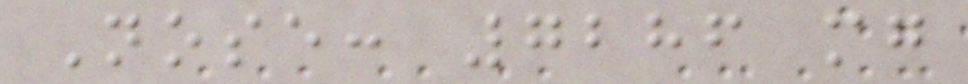Nose: 7286 mg
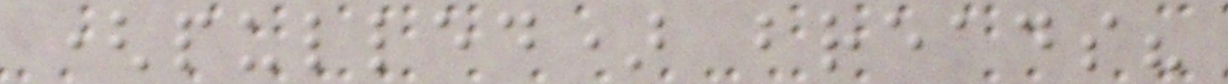(pulled) breads?
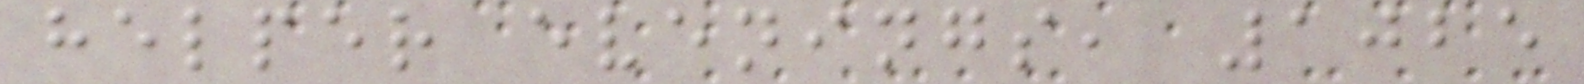helper evenings, 1025
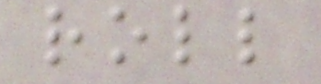roll
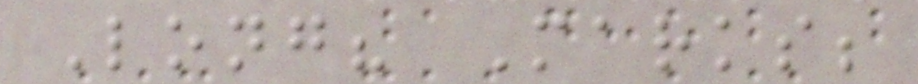Long? Marks;
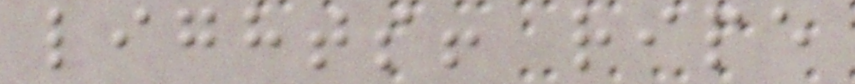lights! ripe
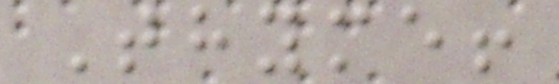Thyme!
